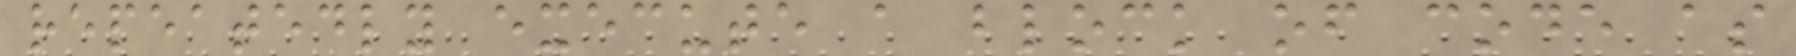repeatedly execute a block of code as
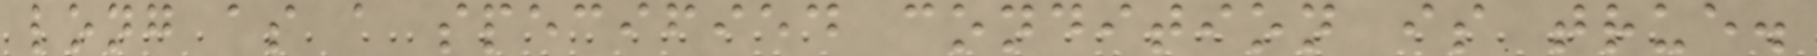long as a specified condition is true.
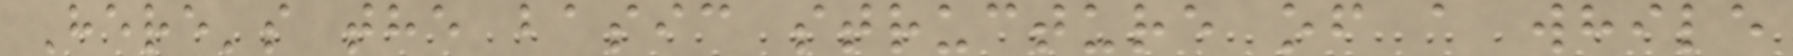Here's the basic structure of a while
